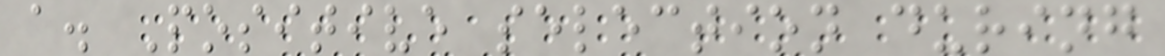a. Positive selection during
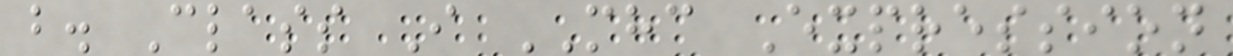b. Class I MHC Expression
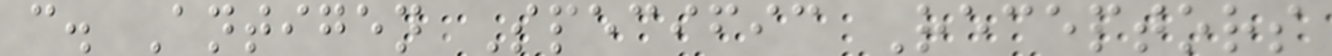c. Antigen Specific Receptors
